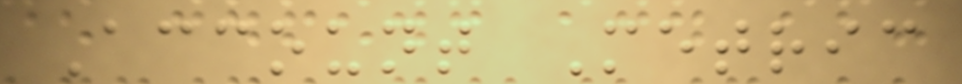Account Metric
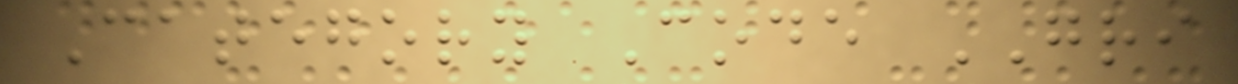Category Code GRI
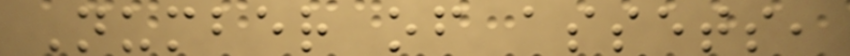Number of assets,
